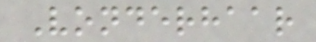Vonderhaar
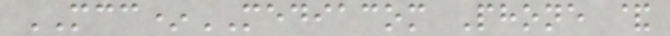MCC*MEDIACOM Phone &
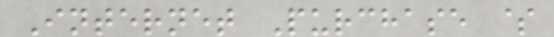Internet Purchase $
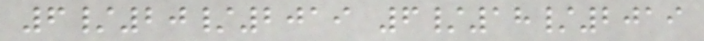6/20/2019 6/18/2019
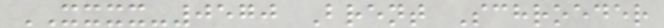XXXX-0570 Brent Schroeder
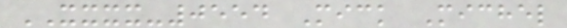XXXX-0554 Mick Michel
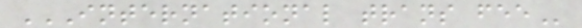INTERNATIONAL TRANS FEE
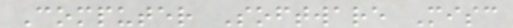Computer Software Misc
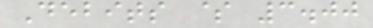Debits $ 3.00
